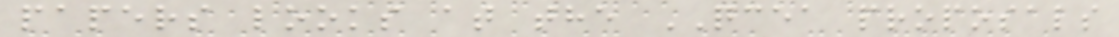papers looks at the QCEA proposals
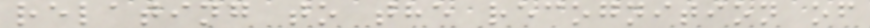relating to the recognition of
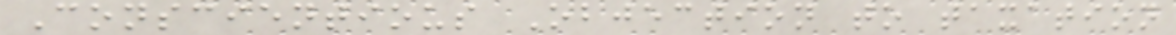Conscientious Objection to taxation
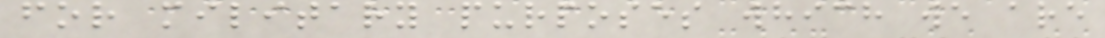for military purposes which we are
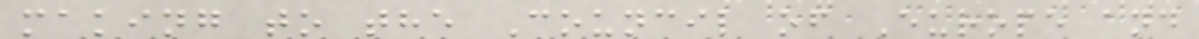making to the Council of Europe and
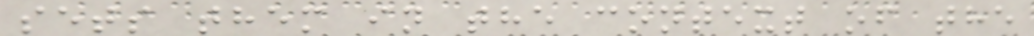sets them in the context of the
